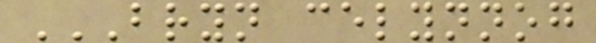BRYN CELYNNOG
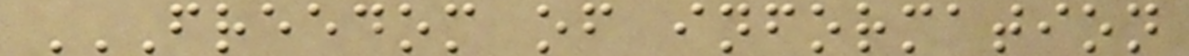FREEDOM OF INFORMATION
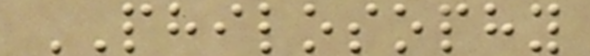PHILOSOPHY
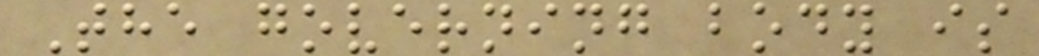The governing body is
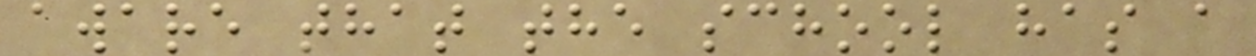aware that the school has a
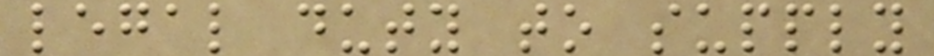legal duty to supply
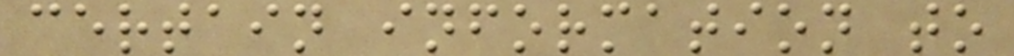certain information to
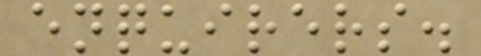enquirers.
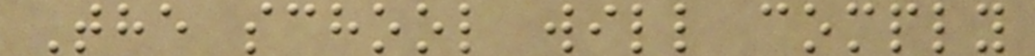The school will comply
